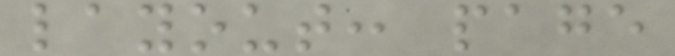layout: page
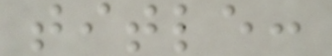title:
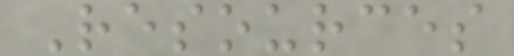Resources
